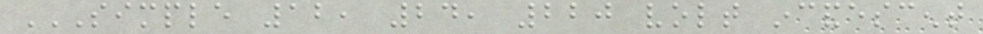SIMPLE 12, 24, 220 VOLT INCANDESCENT
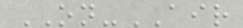ON-AIR
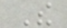The
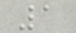1
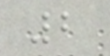2
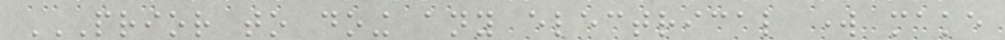PRIOR TO DOING ANY ELECTRICAL WORK MAKE
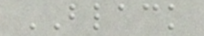BLACK
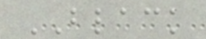BLACK
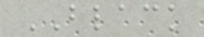BLACK
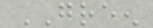GREEN
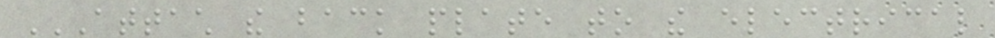ATTACH THE BACK PLATE TO THE ELECTRICAL
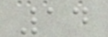14
